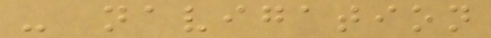- navigation
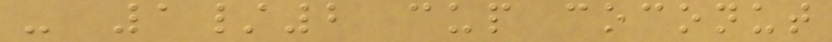- 1/2 cup coconut
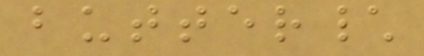butter\
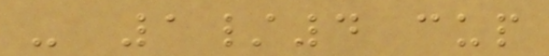- 1/4 cup
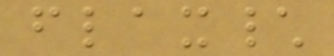flax\
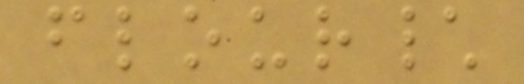flour\
